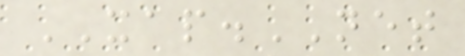XAP.NET
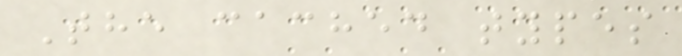The cached types
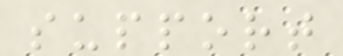support
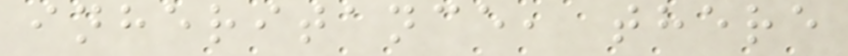inheritance, there
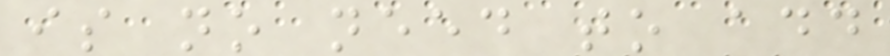is no need to add
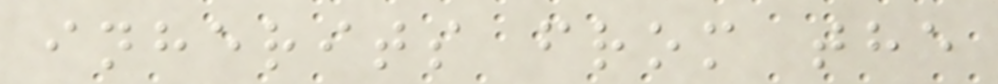inherits from the
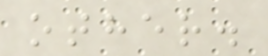other.
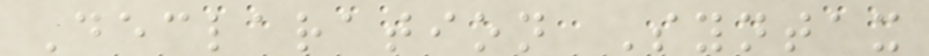Declaration Syntax
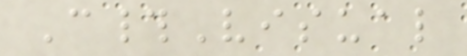C#Visual
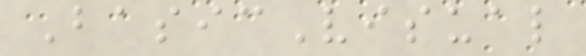BasicVisual
